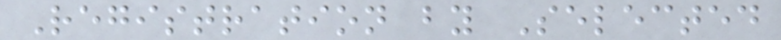Registration by Selected
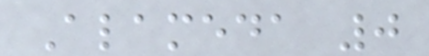Alameda 0
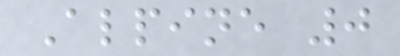Alpine 0
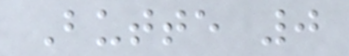Butte 0
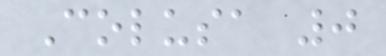Colusa 0
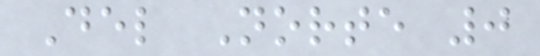Del Norte 0
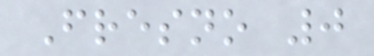Fresno 0
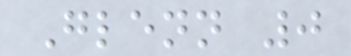Glenn 0
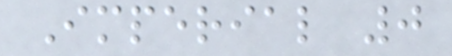Imperial 0
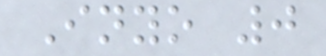Inyo 0
